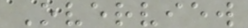Overview
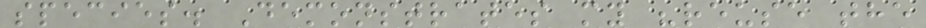species. Demonstrates my "reuse the
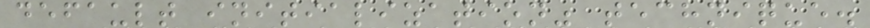default initialization" technique.
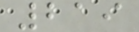219
